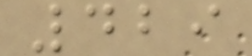429
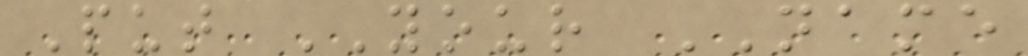Put YOUR NAME
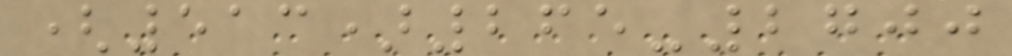(513)265-2700
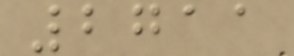2711
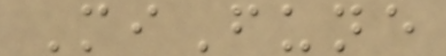MiFune
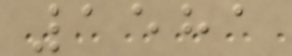1581
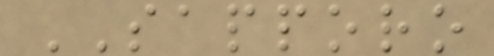SAPPORO
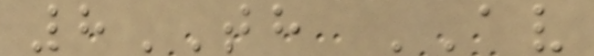8TH AV
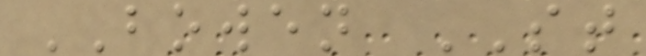BOWEN ST
